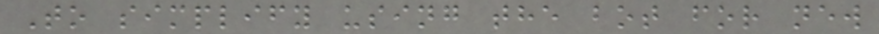To simplify using the bot for new
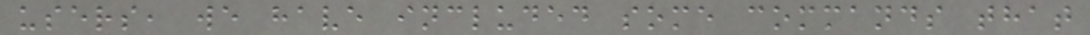users, we have included some commands that
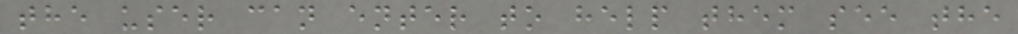the user can enter to help them see the
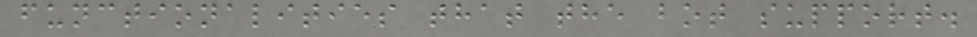functionalities that the bot support.
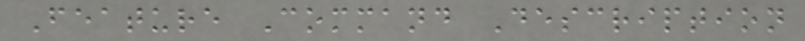Feature Command Description
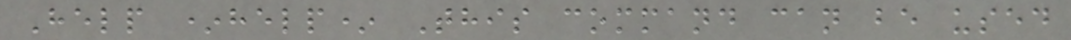Help *help* This command can be used
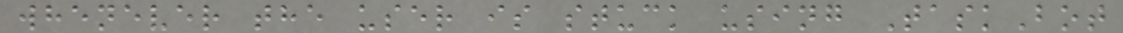whenever the user is stuck using TaskBot
